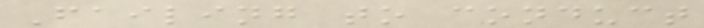Failing to conduct
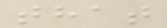that
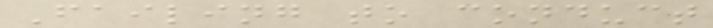Failing to conduct
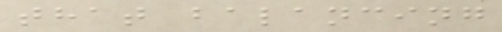that balancing
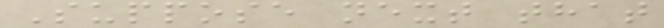Suppose next that
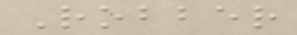Robber
